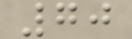70
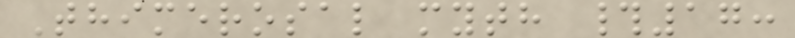Thimerosal myth #17:
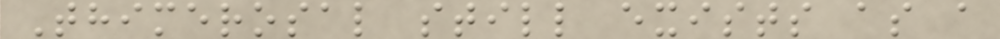Thimerosal still exists as a
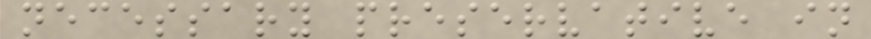necessary preservative in
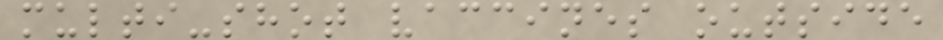multi-shot vaccines outside
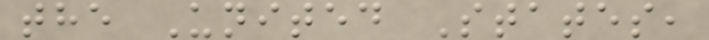the United States,
